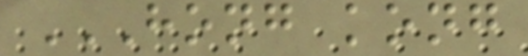HONG KONG
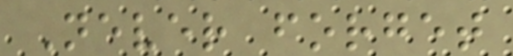Never forget
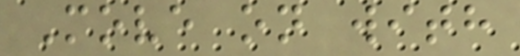Move on with
